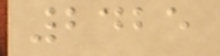2425
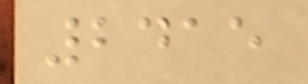2415
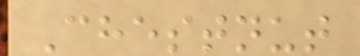Chestnut
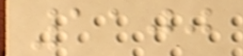1100
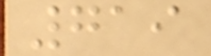719
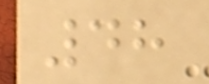48
